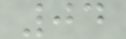04
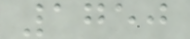1750
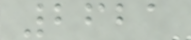2621
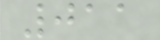011
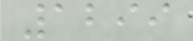1299
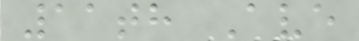11th Ave
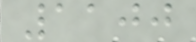1100
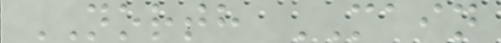NORTH MAIN
